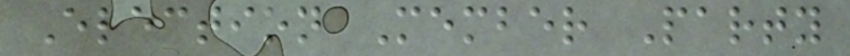Election Member Party
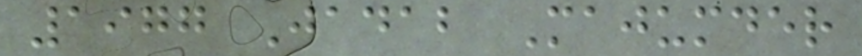1977 Jadab Majumder
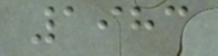1983
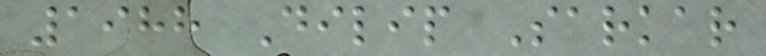1988 Dilip Sarkar
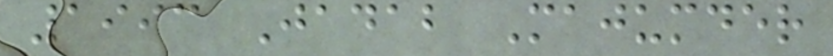1993 Jadab Majumder
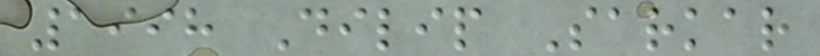1998 Dilip Sarkar
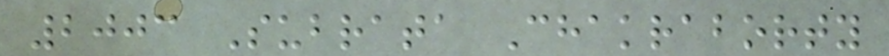2003 Subrata Chakraborty
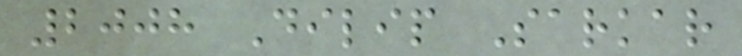2008 Dilip Sarkar
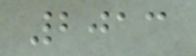2013
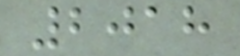2018
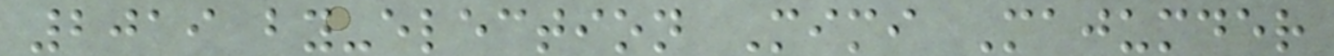2019 by-election Mimi Majumder
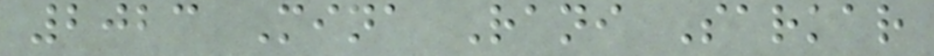2023 Mina Rani Sarkar
